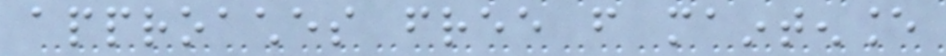approaches free from maintenance
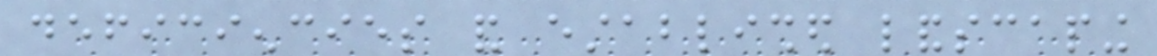deficiencies and established landscaping
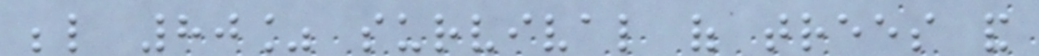below 80% survival of trees and
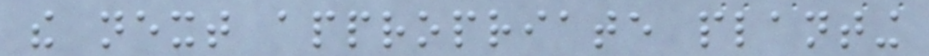the next appropriate planting
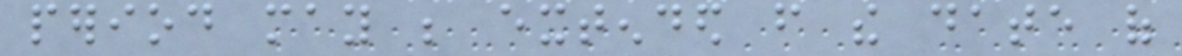period may be extended from the date of
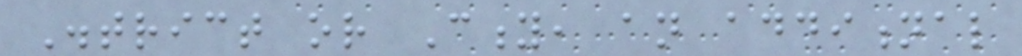District or City, an additional
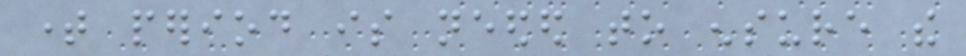time period is needed to ensure the
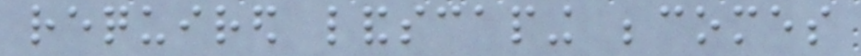required landscaping becomes
